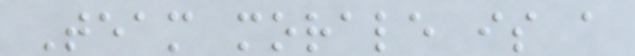Team morale is a
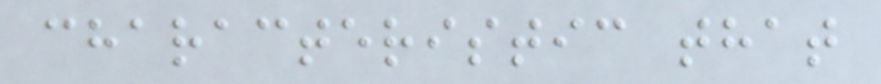characteristic that
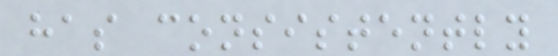has consistently
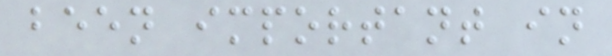been important in
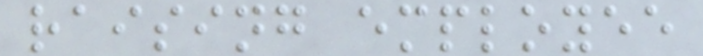raising employee
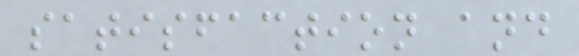satisfaction and
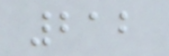212
